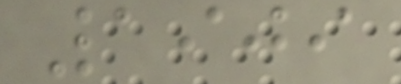1909
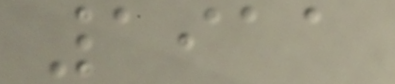1911
